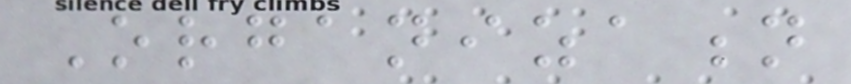Organization
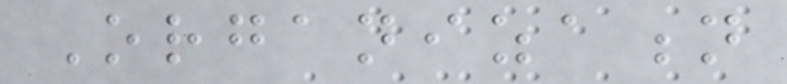Organization
